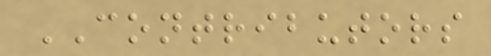CONTRIBUTORS
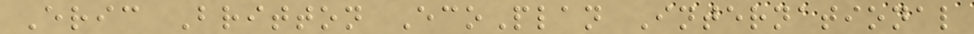Eric Britton EcoPlan International
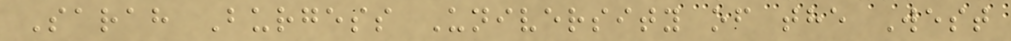Sarah Burgess University of the West
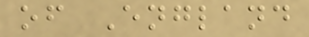of England
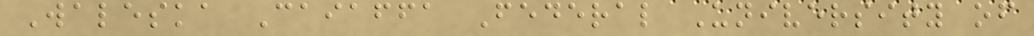Waleska Caiaffa Federal University of
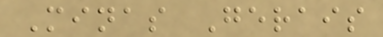Minas Gerais
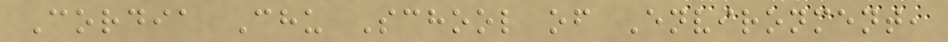Cordia Chu School of Environment,
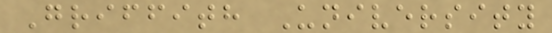Griffith University
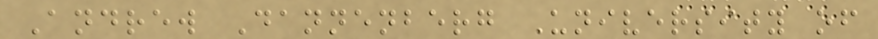Andrew Dannenberg University of
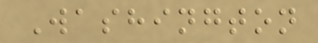Washington
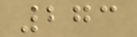273
